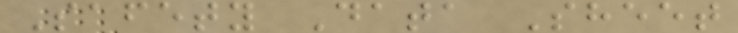Safety Data Sheet
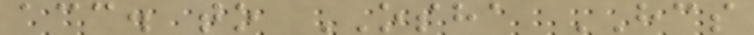acc. to OSHA HCS
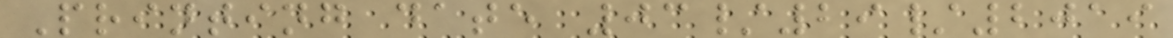Printing date 03/29/2019
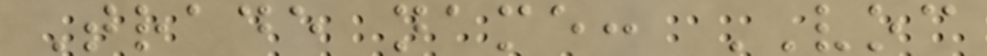Trade name: VOC
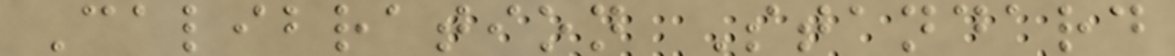Calibration Standard
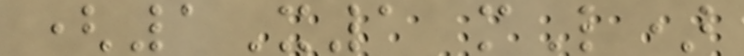(1X1 mL)
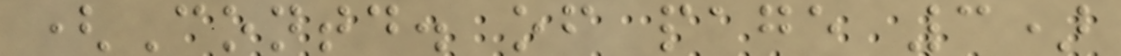(Contd. of page 3)
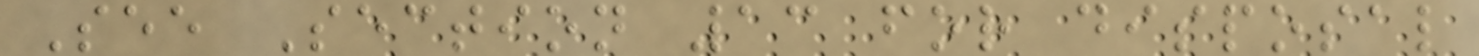See Section 13 for disposal
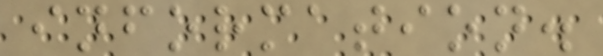information.
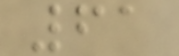61
